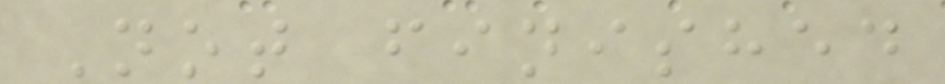Not finished
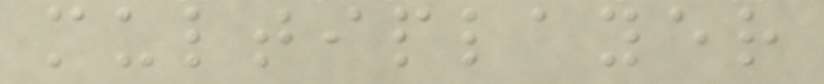multiplayer
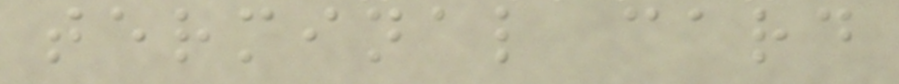terminal card
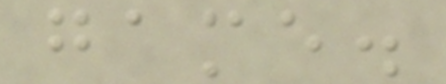game.
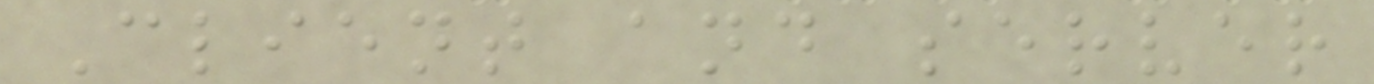Client and server
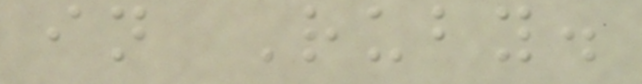in Ruby.
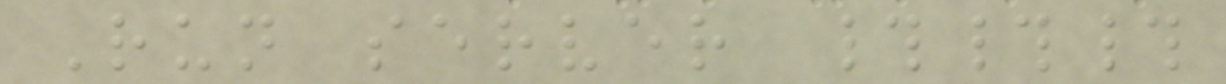Run server ###
